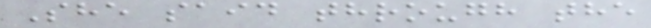She said through the
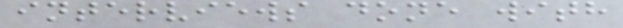interviews done with
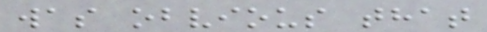was obvious that
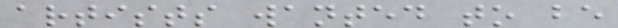artists wanted to be
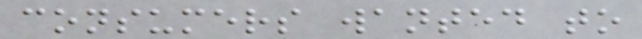consumers wanted to
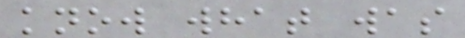know what was
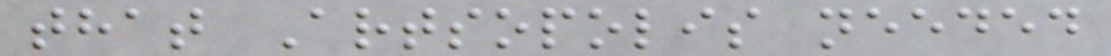that Artsopolis needed
